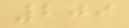209
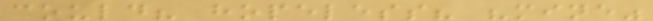could? hopeless? "mine"
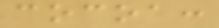cocoa:
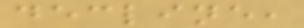decline,
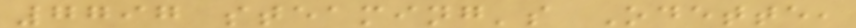7797 steaming's Odette,
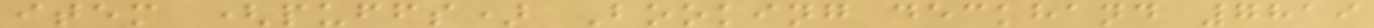item (puffs) Booking deckhand 7819
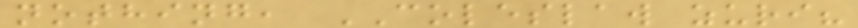nothing, COLESLAW zuri?
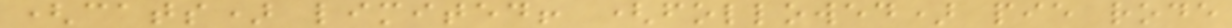(cats) limited! (followed) pie rode
